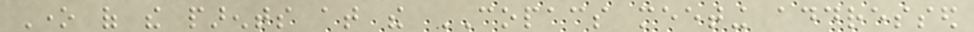One of the parents at the COPACS meeting addressed
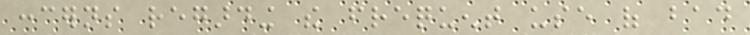concerns regarding the frequent use of bad
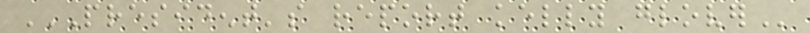PRESIDENT'S REPORT KELLY GLOVER
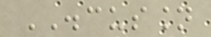DISCUSSION
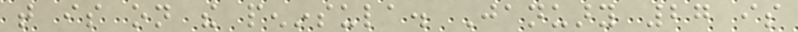that is on the peninsula. January 27 is
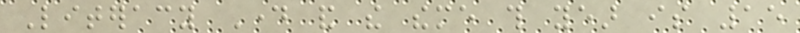Literacy Day and the theme this year is 15
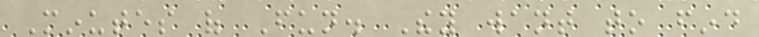Minutes of Fun. They want to find
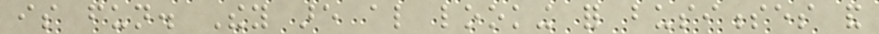is fun. They are also looking for businesses and
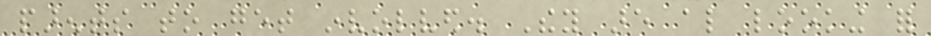parents to get involved. They are also looking for
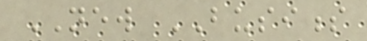NEW BUSINESS
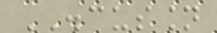DISCUSSION
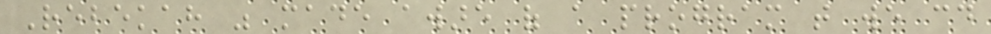Rebekah was made aware of a program that we could
